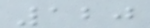120
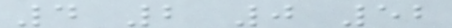4 2 0 52
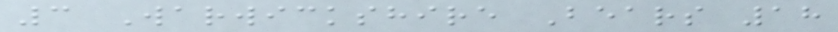3 Warwickshire Bears 18
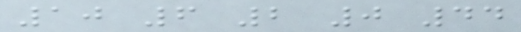10 6 2 0 44
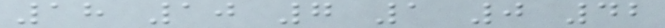18 10 7 1 0 42
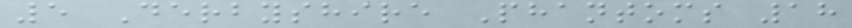5 Derbyshire Phantoms 18
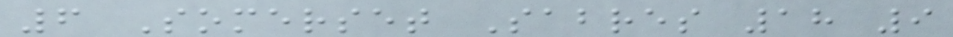6 Somerset Sabres 18 9
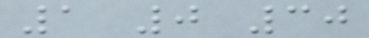1 0 30
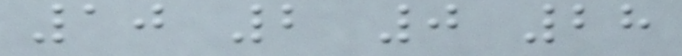10 2 0 28
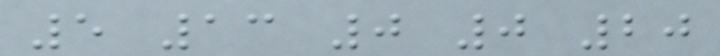5 13 0 0 20
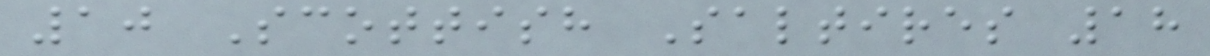10 Scottish Saltires 18
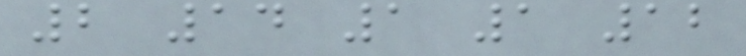2 14 1 1 12
